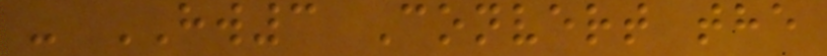- HW3 Convert the
